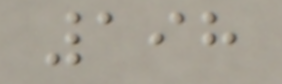198
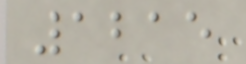1215
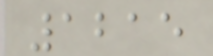1215
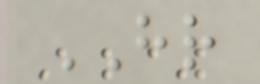HR
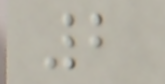2
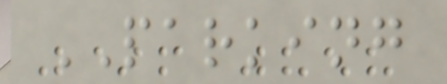PARKING
